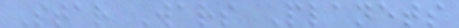Star Wars Planets
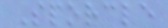Sporcle
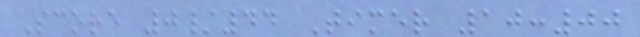Score 0/44 Timer 10:00
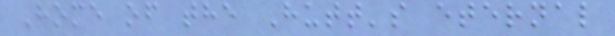Home of the Hutt's eternal
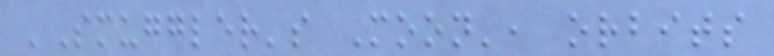'Smuggler's Moon', orbits
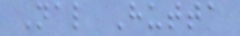Nal Hutta
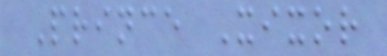Prince Xixor
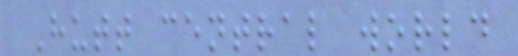Hutt central world
